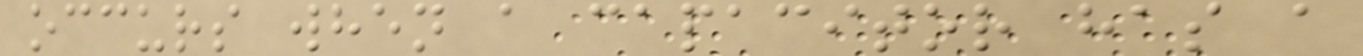occurs when a capacitor has a
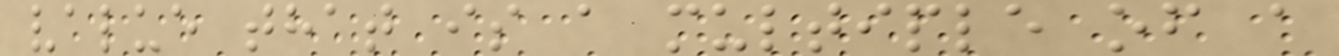value that is a multiple of a
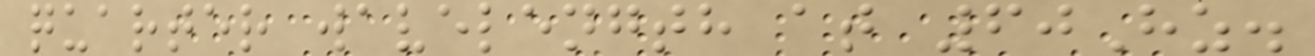quarter wavelength at 60Hz.
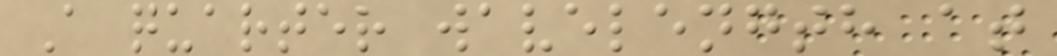A quarter wavelength at
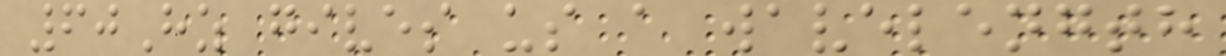60Hz gives us a wavelength
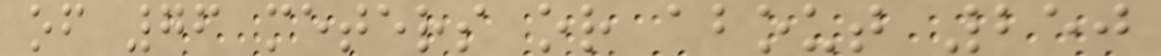of 76 meters or about 250
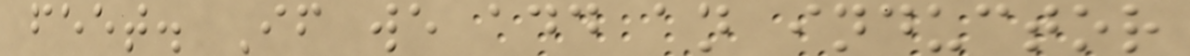feet. If we add an inductor
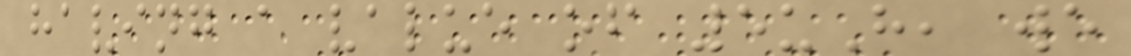having a value of 5uH, we
